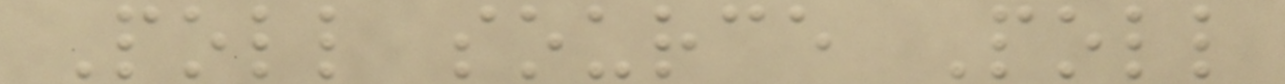Poll source Poll
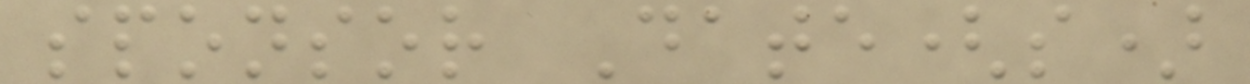sponsor Date(s)
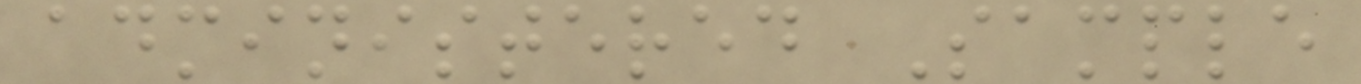administered Sample
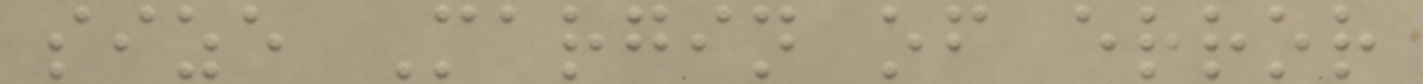size Margin of error
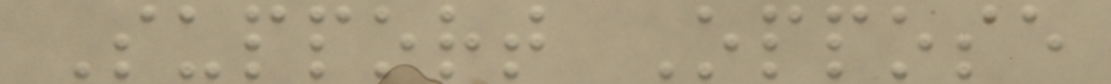Support Oppose
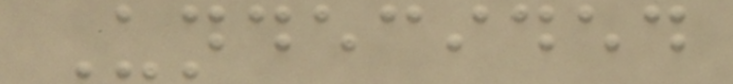Undecided
